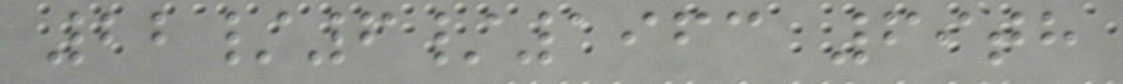22/6/1963 69th
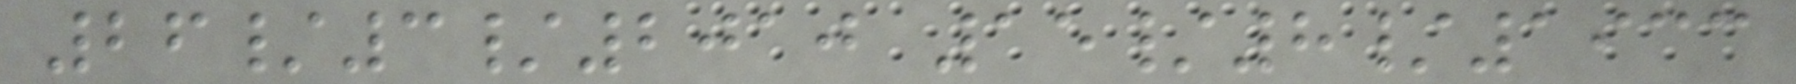26/3/2010 15/8/1933
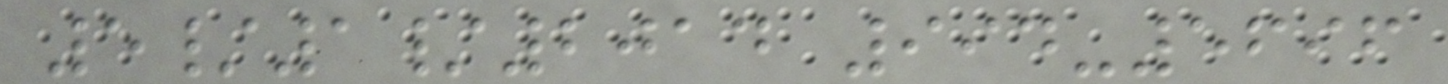5/1/2014 994-5696
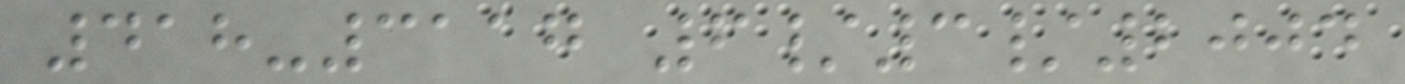418-3117 6/3/2004
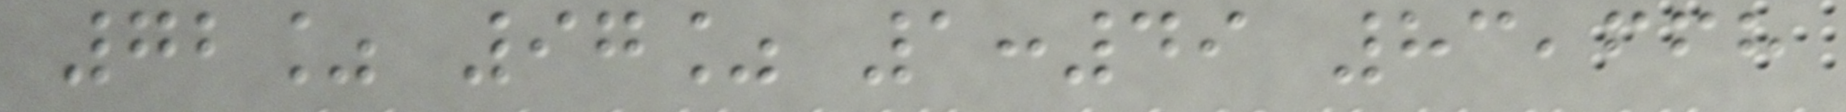72% 97% 1:49 83,668
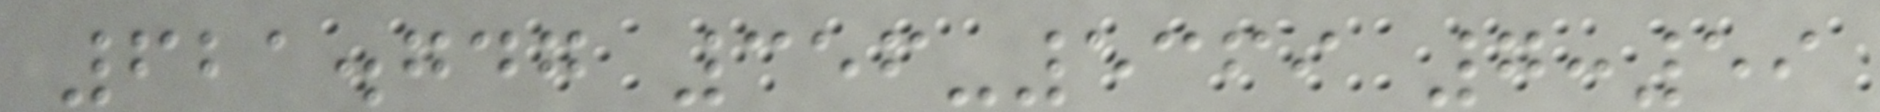621.747 356-5369 7:59
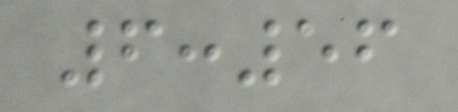6:56
